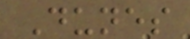Dunes
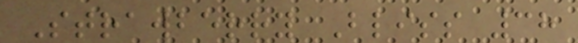Strawberry Bliss 38
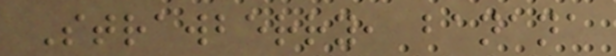Strawberry, banana
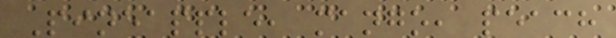Pineapple, mango, peach
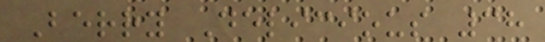Berry Delicious 38
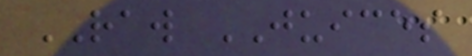RAW JUICES
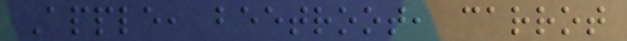Apple, beetroot, carrot
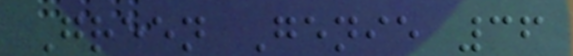Green Genie 36
